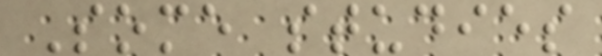Some studies
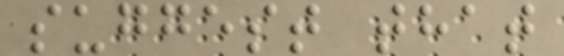suggest that
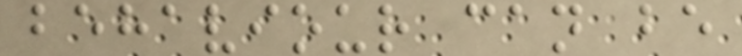behaviour can be
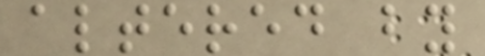altered by
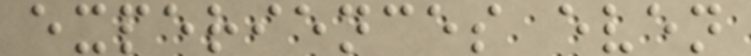experiences even
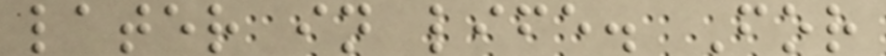later in life. For
